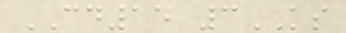CD15 3KS
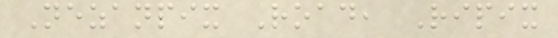Nezanpix Road, Ripix
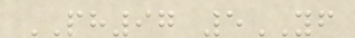PH97 5YF
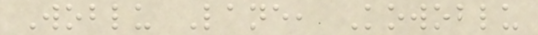Woblu Lane, Kowoblu
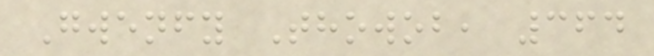Gwenfy Thowob, 364
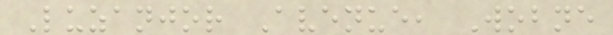Luzanjor Avenue, Wobne
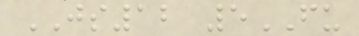JS12 5FU
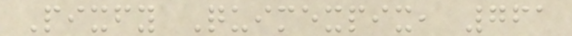Pixfy Quimexpix, 761
